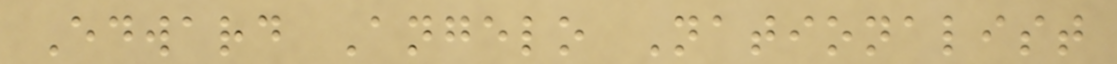Edward Angelo Nationalist
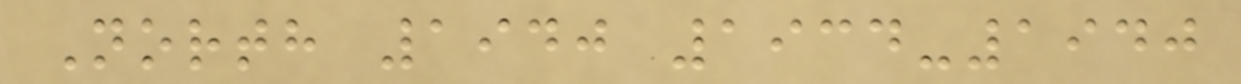North 1940 1934-1940
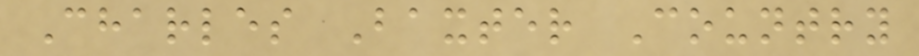Charles Baxter Country
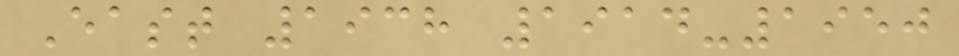East 1938 1914-1950
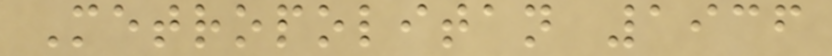Metropolitan 1936
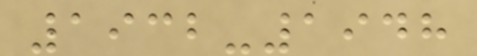1932-1948
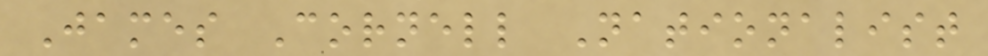James Cornell Nationalist
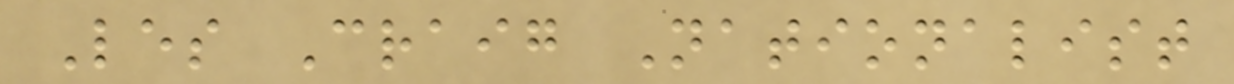Les Craig Nationalist
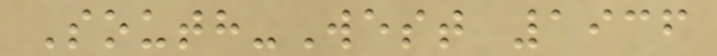South-West 1936
